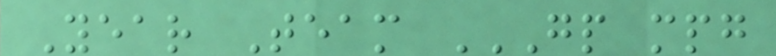Year Team GP MPG
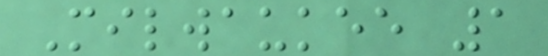Milwaukee 1
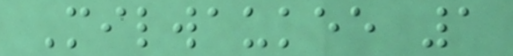Milwaukee 1
